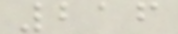216
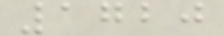1720
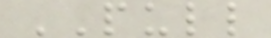PULL
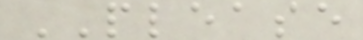PLEASE
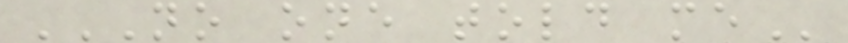NO ONE TOLD ME
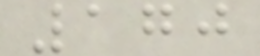170
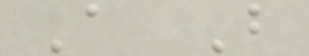A B
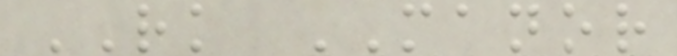RK MANOR
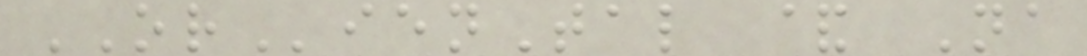ORienTal & Na
